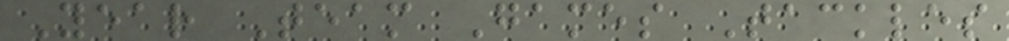Year Team Games Tackles
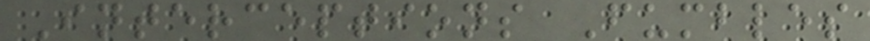Interceptions Fumbles
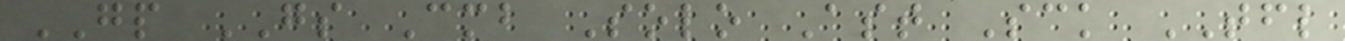GP GS Cmb Solo Ast Sck TFL
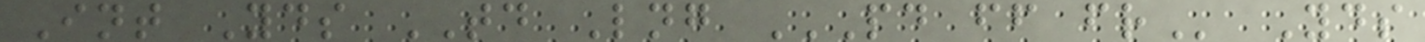Int Yds TD Lng PD FF FR Yds
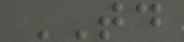TD
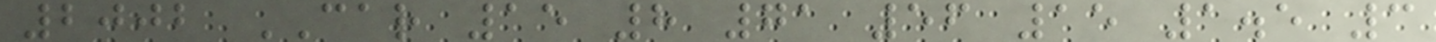2002 CAR 15 8 71 56 15 1.5 3
